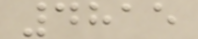4815
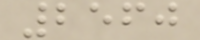2560
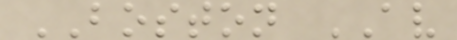BOSTON AV
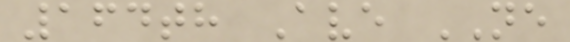164th Ave NE
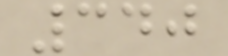340
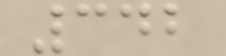342
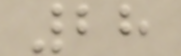28
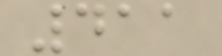411
